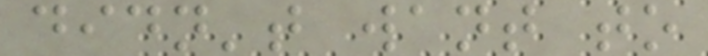didn't want to
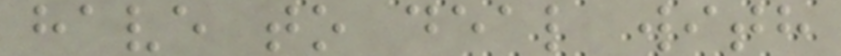have to deal with
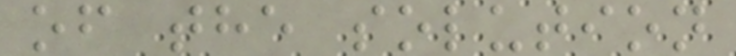of the solution
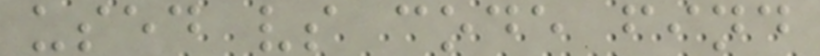used vs code find
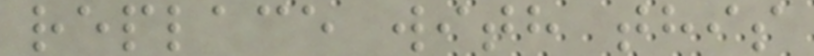replace with this
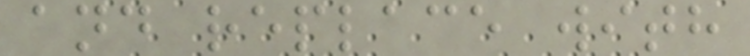and replace with
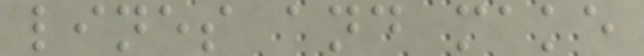lines and make
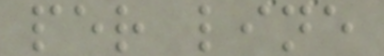per line
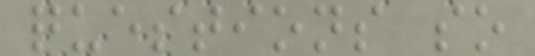questions so
